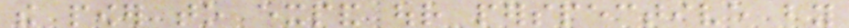the power to expand our perspective by
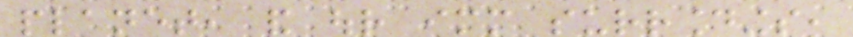planet, and our immediate surroundings,
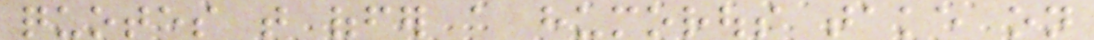quotes that offer a humorous take on
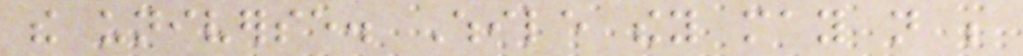the universe. While they may not be
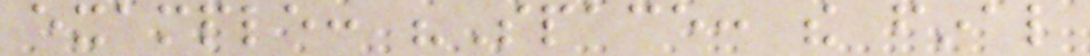example: "Space: the final
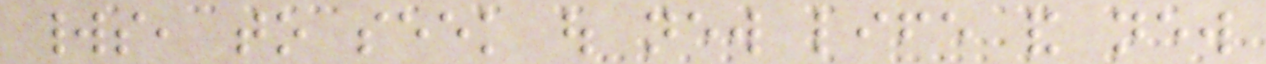worlds, to seek out new life and new
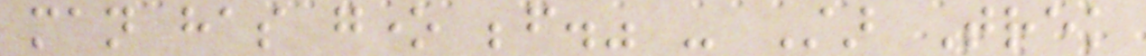man has gone before." - Star Trek
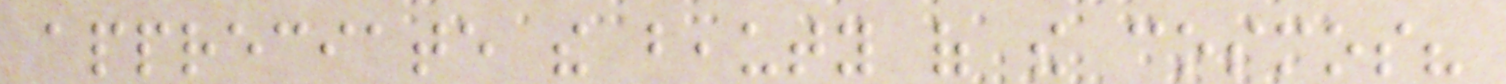appreciate the beauty of the cosmos?
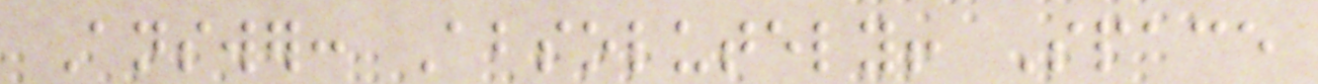Answer: Absolutely! Space
